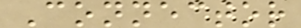Connector
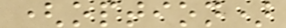(option)
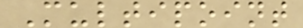Multipoint
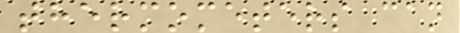thermometers can
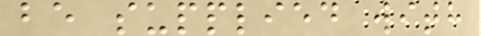be supplied with
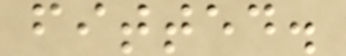fitted.
